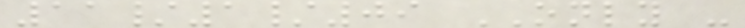11/1/09 ONLY -
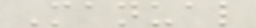Manual
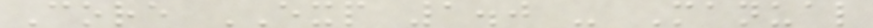Core EXP 1.0 - Manual
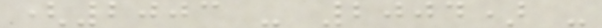(2003 - 2004) -
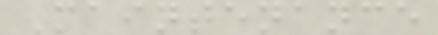Maintenance
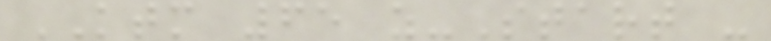KTM 65 z-Start -
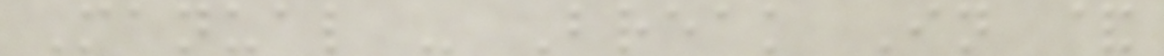Manual - Break In &
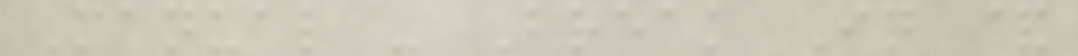Manual - Break In &
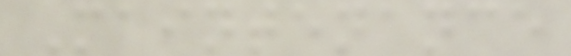Maintenance
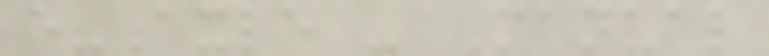e-Axle - Manual
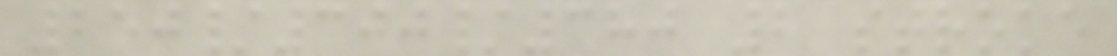250/300/380 2 stroke
